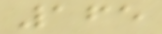165
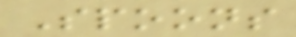Spoons
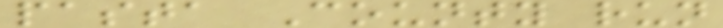pasta County run
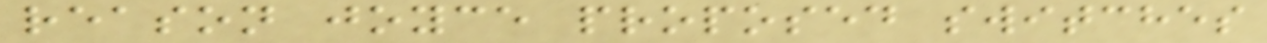reason joyce proposed switches
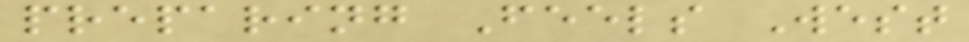preparing Feels West
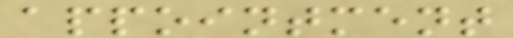appointment
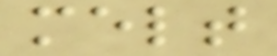melt
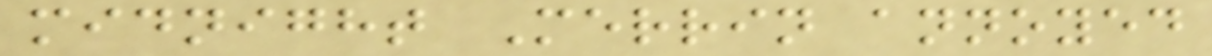midnight Merrin annoyed
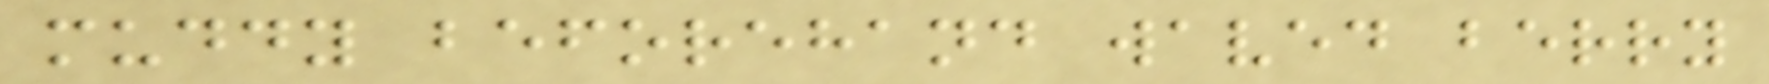muddy beforehand waved berry
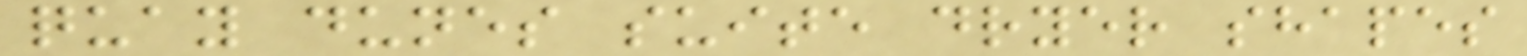quay dunes suite dryer shapes
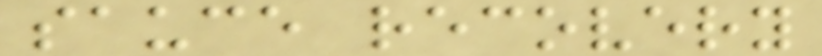sauce recovery
